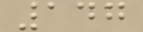147
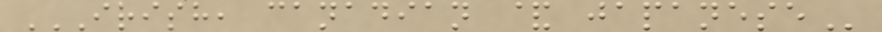IRISH, CANADIAN & JAPANESE
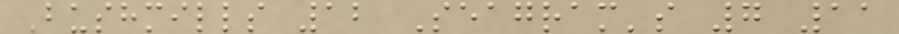Bushmills 12 Seagram's 7 11
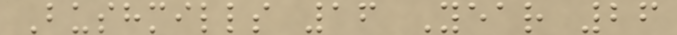Bushmills 16 Year 26
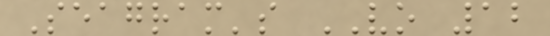Seagram's VO 12
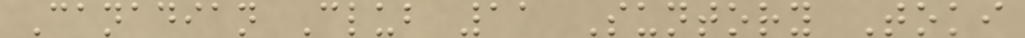Canadian Club 11 Suntory Toki
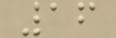16
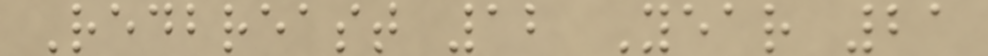Redbreast 12 Year 21
